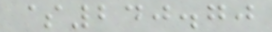$240.70
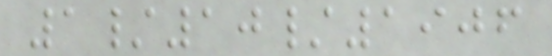1/10/1906
